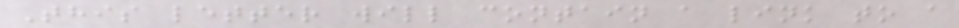This letter will contain a link to a
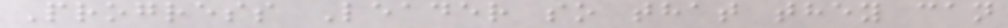Progress Leader so that they can
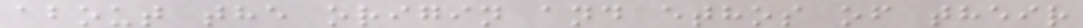about the origin and ethos of their
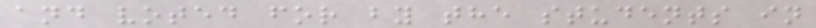and voted for by the students in
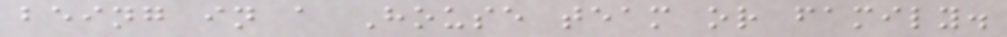being in a House team or family.
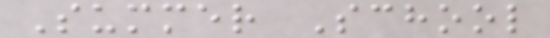Summer School
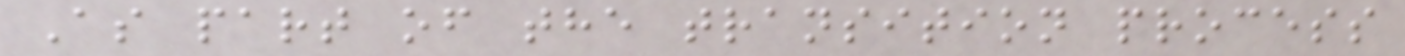As part of the transition process
